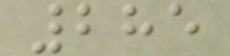285
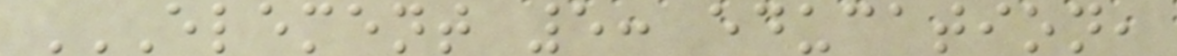ELEMENT 5: EDUCATION,
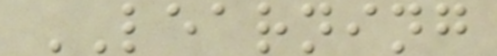LEARNING
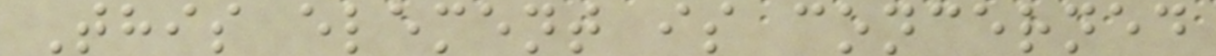This element is concerned
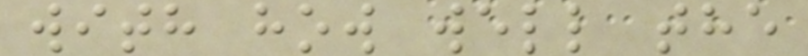with how well the
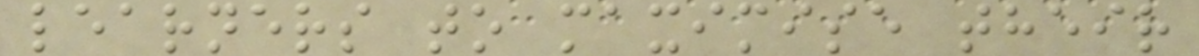learners to maximise their
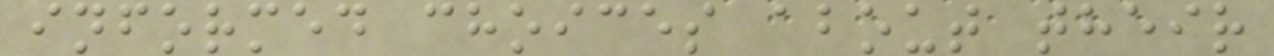informed choices about their
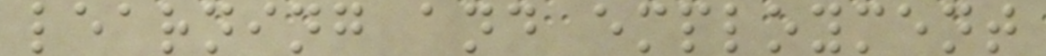learning and employment
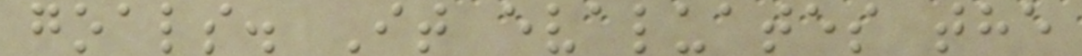goals. It evaluates the
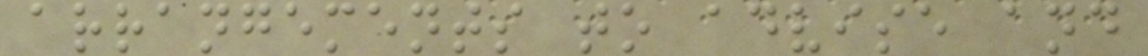arrangements to advise and
